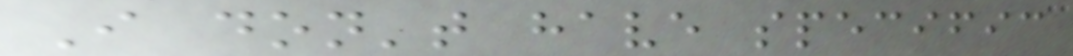I don't have specific
